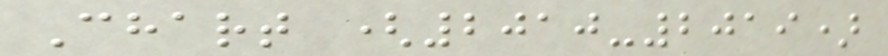Chart (2010-2019)
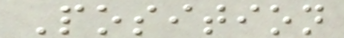Position
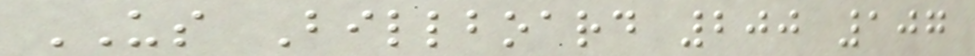US Billboard 200 107
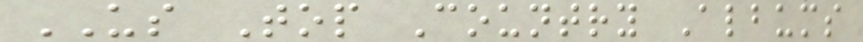US Top Country Albums
